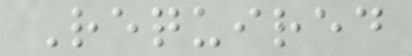Required
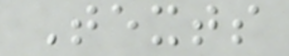Texts
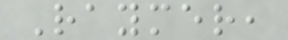Raymer,
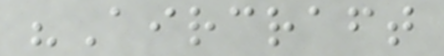"Aircraft
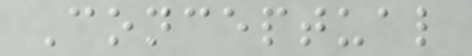Conceptual
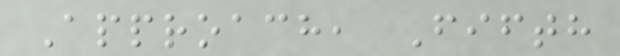Approach, Fifth
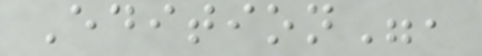Edition",
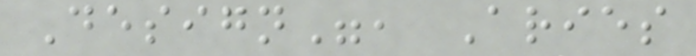Design", Aries
